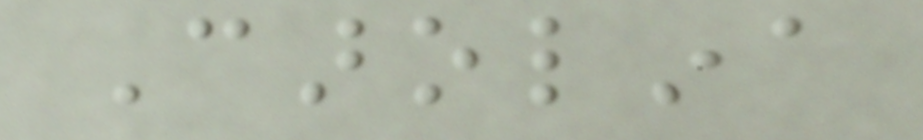Carolina
